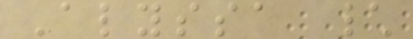Alyssa \
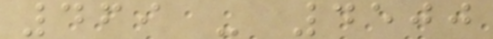469 - 4500
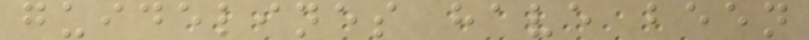guidelines have been
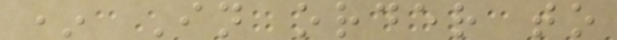* In order to
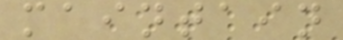maintain
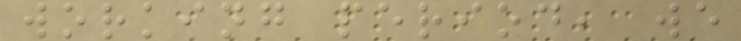working period, we
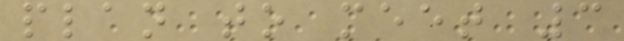plan to meet 3
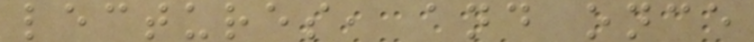lectures, and once
